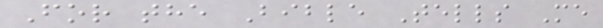For the Bible Tells Me
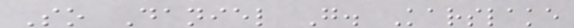So Daniel G. Karslake
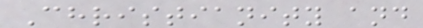Christianity and
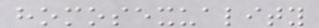homosexuality
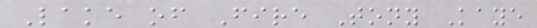Lake of Fire Tony Kaye
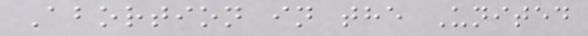Abortion in the United
